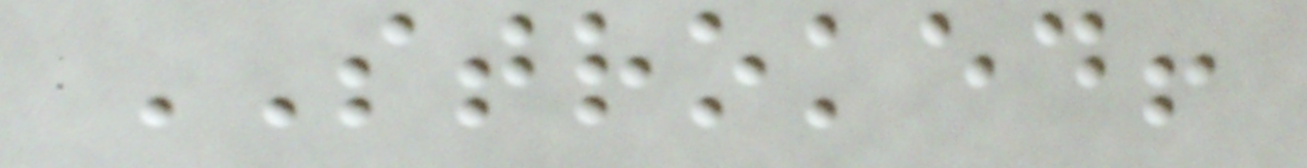STROKED!
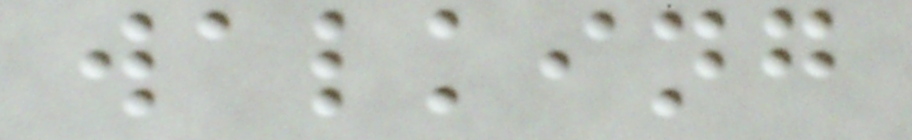walking
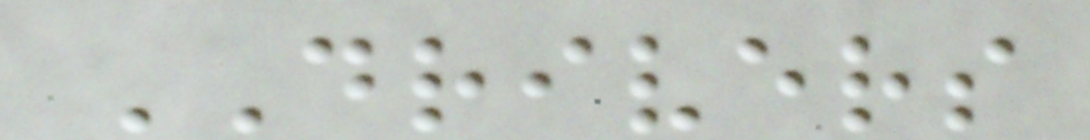DRIVERS
